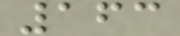163
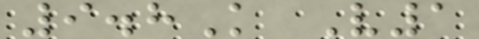9.8K V1
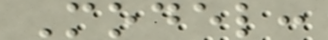Model:
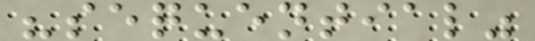"sequential"
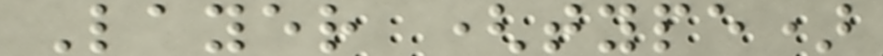Layer (type)
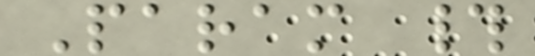Param #
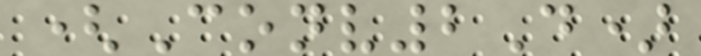(Conv2D)
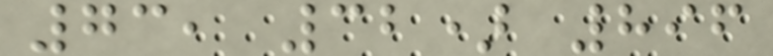73, 32) 896
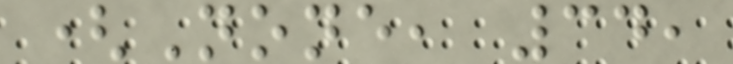(None, 34,
